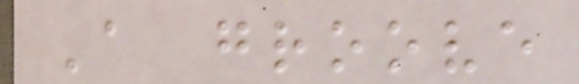A groove
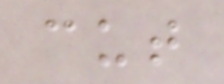cut
